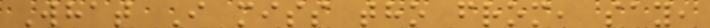What I miss tho from, say,
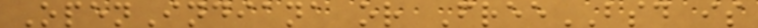OpenIndiana or FreeBSD is
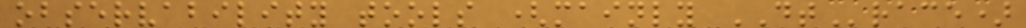observability tools (mainly DTrace)
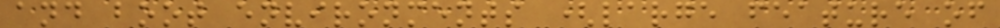and boot environments (large feature of
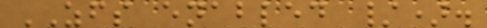ZFS enabled /).
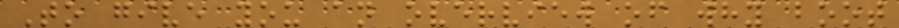To give you an overview of why boot
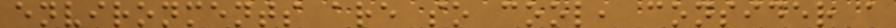environments are so cool, consider a
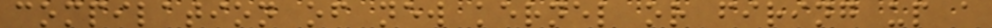compilation of new kernel or firing up a
